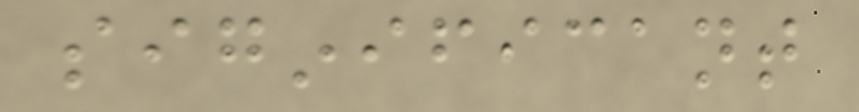siginificant
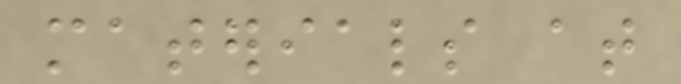materials at
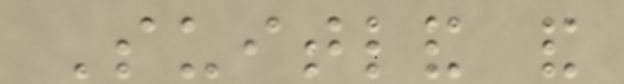Suitland and
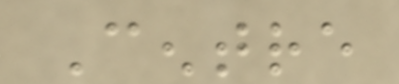Centre
